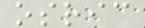osric
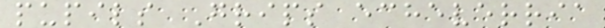pupils Grips echeverria
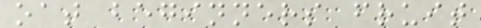oat beginners fruit
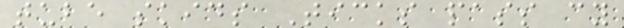tube skids Ticks pass cy
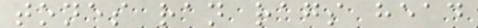tones ran rags head
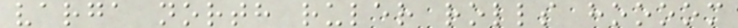varga north ruler rolls hoooom
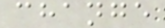change
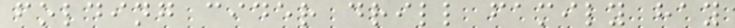folding cider drill family hay
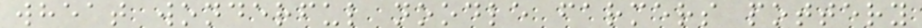wheat wonderful noodle farmers pottery
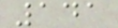141
